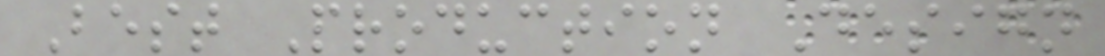Best Production Design
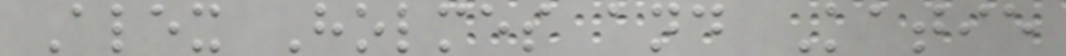Alex Holmes and Katie
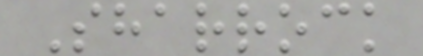Sharrock
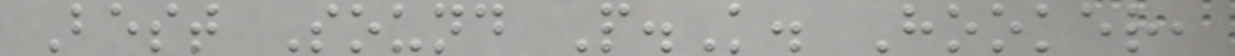Best Sound P.K. Hooker,
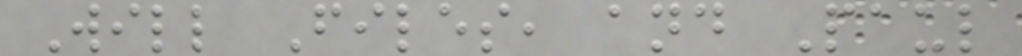Will Files, and Paul
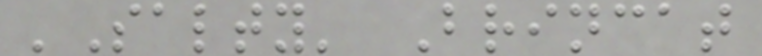'Salty' Brincat
